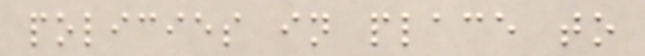policies in place to
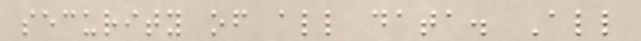security of all data. All
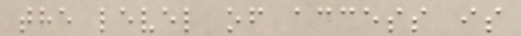the level of access is
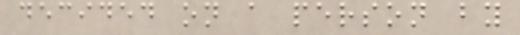decided on a person by
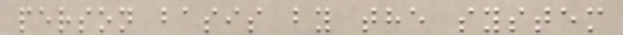person basis by the system
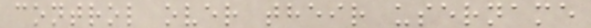control over their username
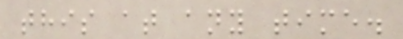this at any time.
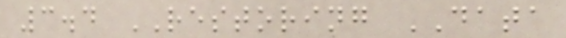3.4 RESTORING DATA
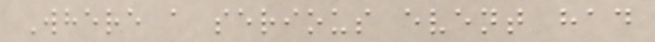Where a serious event had
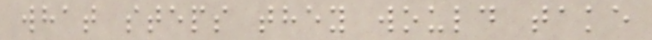what steps they would take
